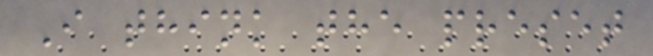I think the preset
